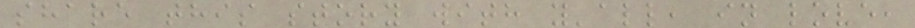share this story with y'all, in love,
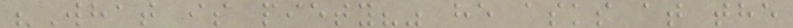"What is piety?" he asks at the
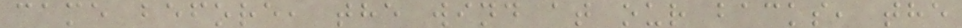came before, the wind at our backs, the
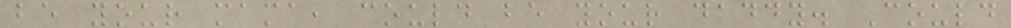be your mama, could be your daddy. Could
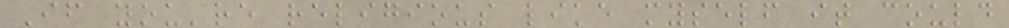If you're religious like myself it could
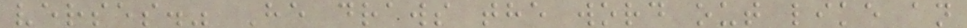verses." He draws the word out like an
